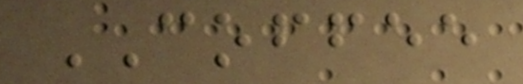COFFEE
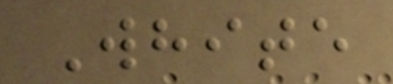White
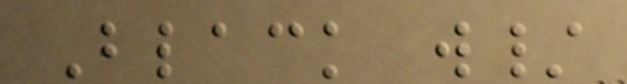Black w/
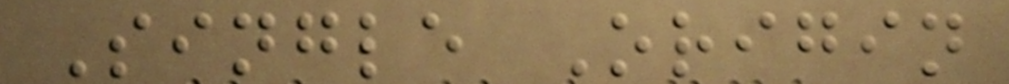Single Origin
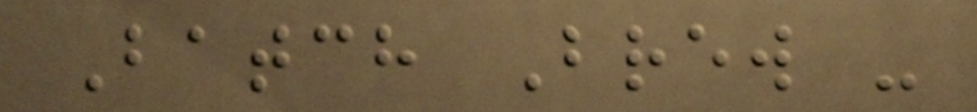Batch Brew -
